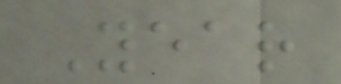Year
